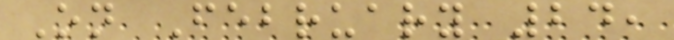On February 24,
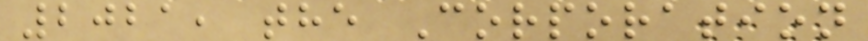2021, the Corporation
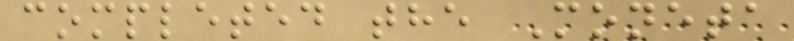completed the Moneta
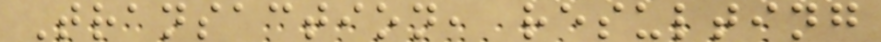Transaction, resulting
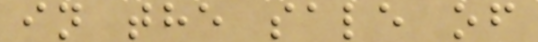in the sale of
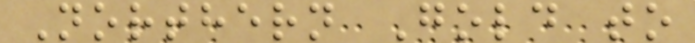Northern Gold to
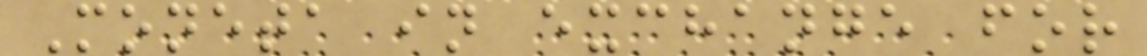Moneta in exchange for
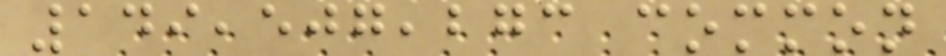149,507,273 common
